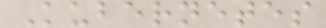Kubernetes
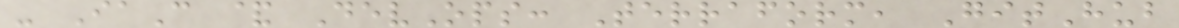- IaC & DevOps: Terraform, GitHub
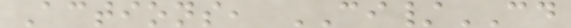Actions, CI/CD
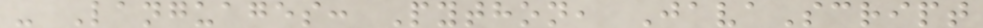- Languages: Python, JavaScript
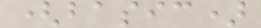(basic)
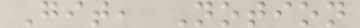Git, Notion
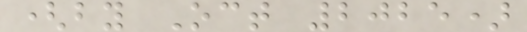(by Oct 2025)
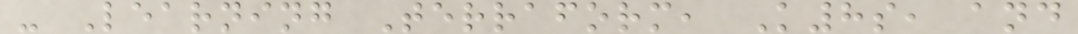- Learning Terraform, K8s, and
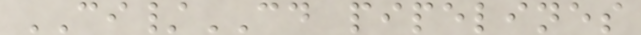CI/CD pipelines
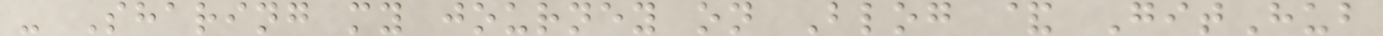- Sharing my journey on Blog & GitHub
